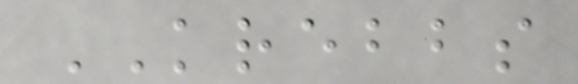KREBBS
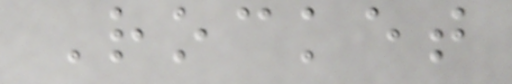Rocket
